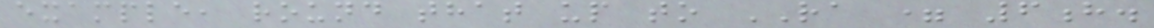example, round that up to RA = 6h.
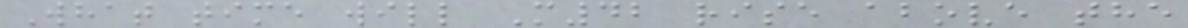What time will M42 rise above the
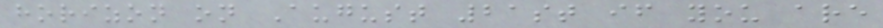horizon on August 21st if you are
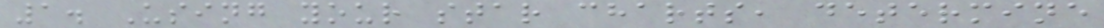1. Using your star charts, determine
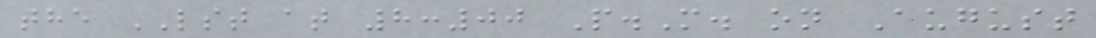the LST at 8:00 P.M. on August
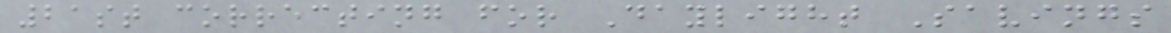21st correcting for Daylight Savings
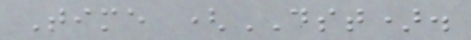Time (DST).
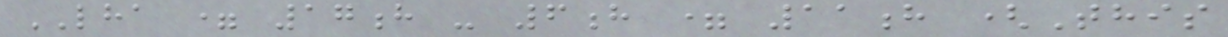LHA = 17h - 6h = 11h (This
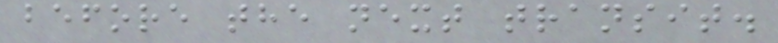before the next transit.
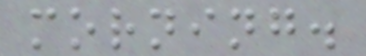morning.
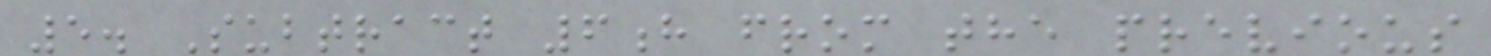5. Subtract 6h from the previous
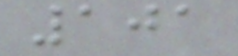101
